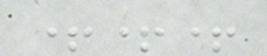+++
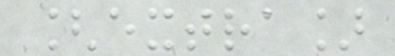[extra]
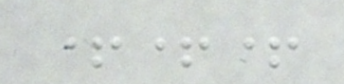+++
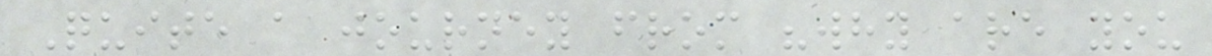Quite a journey from "why are you
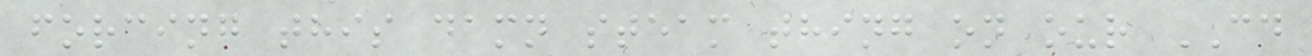forcing this damn steam thing on our CD
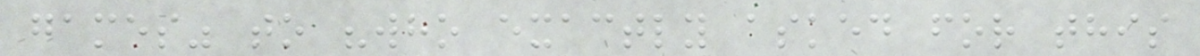games" to "who exactly asked for this
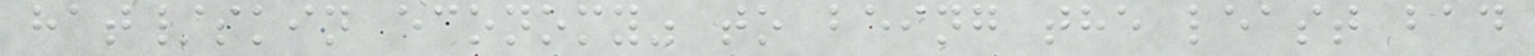hat/skin economy" to being the least bad
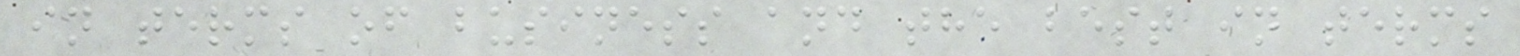in terms of business and the best in terms
